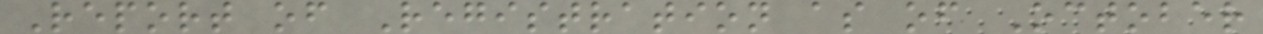Report of Registration as of October
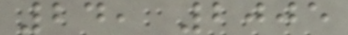24, 2005
